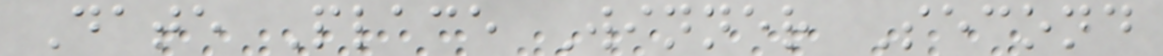Date Place Winner Second
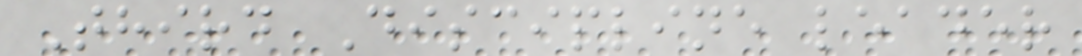Third Discipline leader
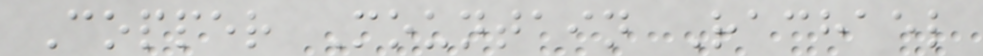Copper Mountain Rachael
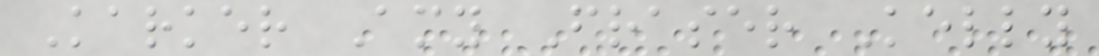Karker Amy Fraser Kelly
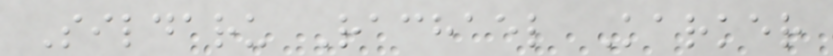Sildaru Rachael Karker
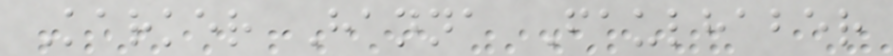Karker Hanna Faulhaber
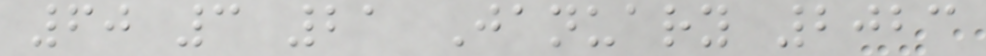60 3 21 January 2023
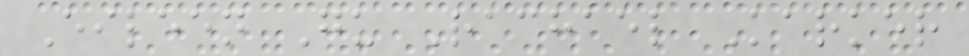Eileen Gu Rachael Karker
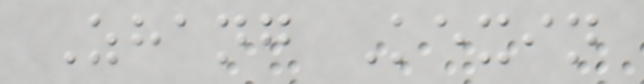Zhang Kexin
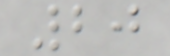20
